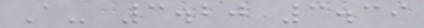A- 3.20 3.39
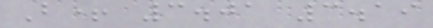B+ 3.01 3.19
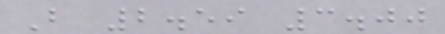B 2.59 3.00
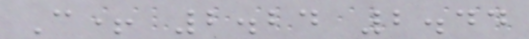C+ 2.24 2.44
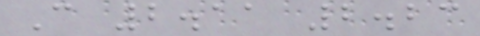C 2.11 2.23
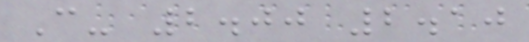C- 2.00 2.10
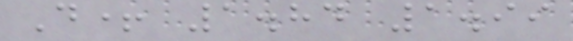D+ 1.84 1.99
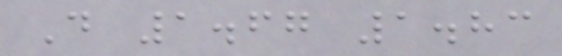D 1.67 1.83
